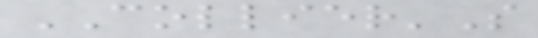COLLIER'S
